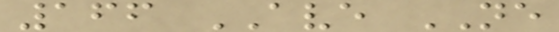166 AVE NE
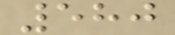580
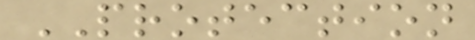PROTECTION
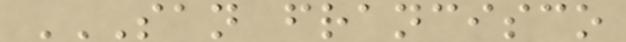SAN FRANCISCO
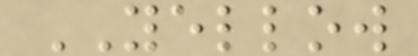YELLOW
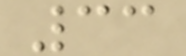33
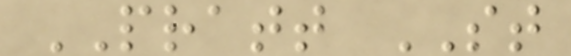PRATT ST
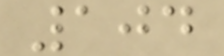104
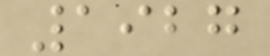1927
